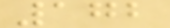172
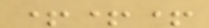+++
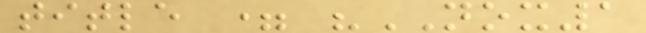title = "NOX1
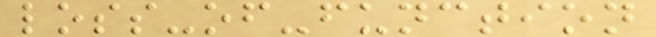loss-of-function
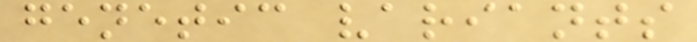genetic variants
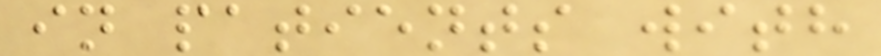in patients with
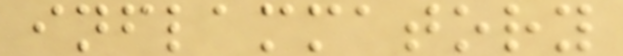inflammatory
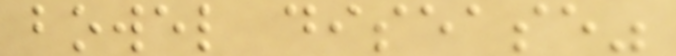bowel disease"
